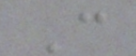C
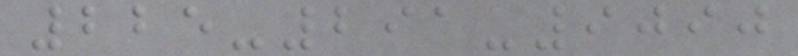225-291-9090
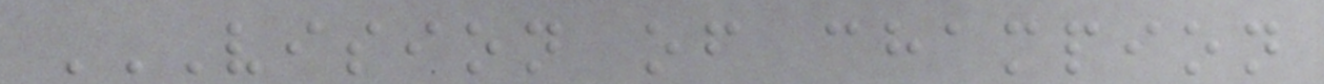VISION OF CHAMPION
